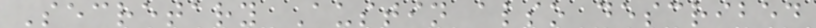Secretary Austin also described
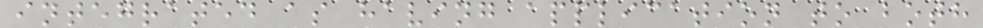integrated as having application to both
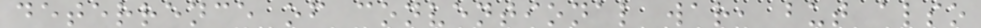deterrence of conventional war, but also
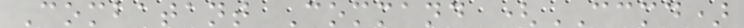Combatant Command (CCMD)
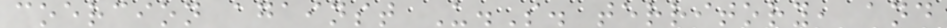coercion against U.S. territory, and
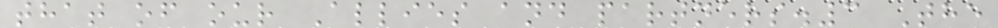that of our Allies and partners.3 The
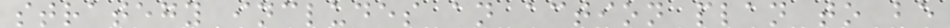strategy includes an action plan to be
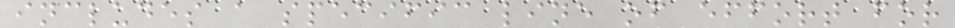includes a specific line of effort for
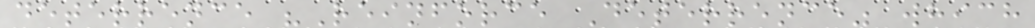deterrence "Reinforce Deterrence" which
